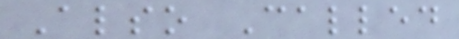Also Called
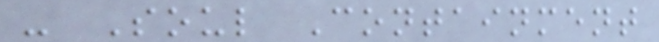- Soul Containment
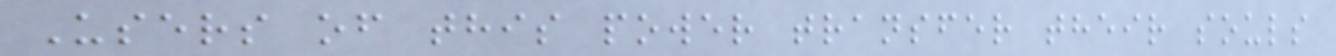Users of this power transfer their souls
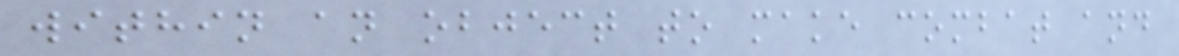within an object to make combat and
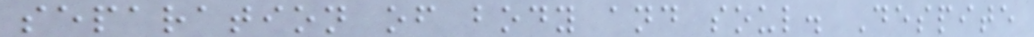separation of body and soul. Despite
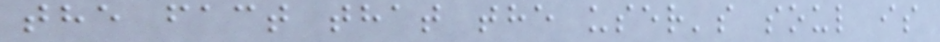the fact that the user's soul is
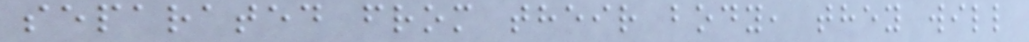separated from their body, they will
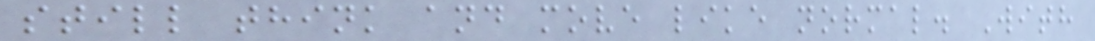still think and move like normal. With
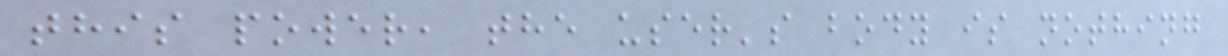this power, the user's body is nothing
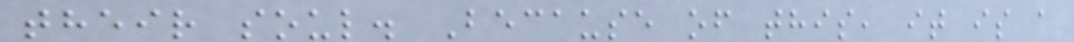their soul. Because of this, it is a
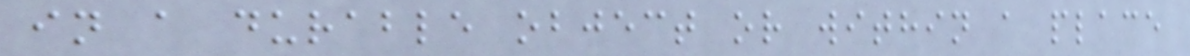in a durable object or within a place
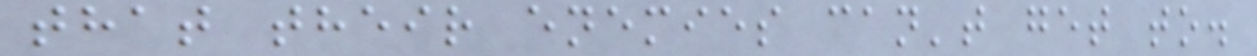that their enemies can't get to.
